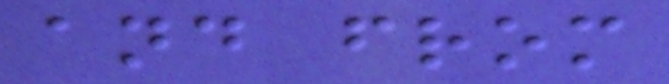and from
